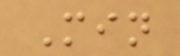Min
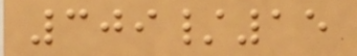309/15
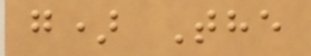g) The
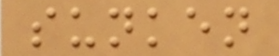sunken
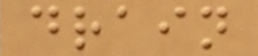drain
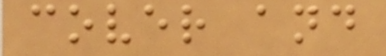cover and
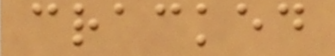cracked
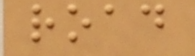road
